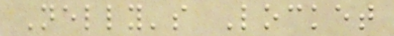Nelly's Locket
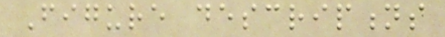Figure descriptions
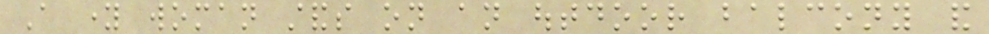A young woman stands on an outdoor balcony and
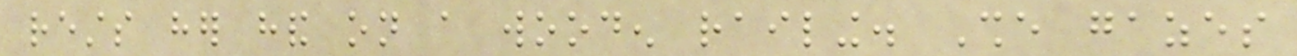rests her hand on a wooden railing. She gazes
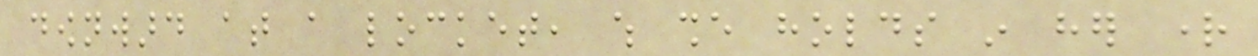downward at a locket, which she holds in her right
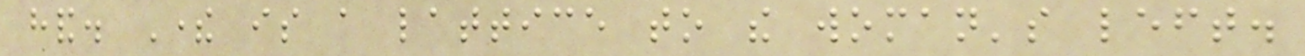hand. There is a lattice to the woman's left.
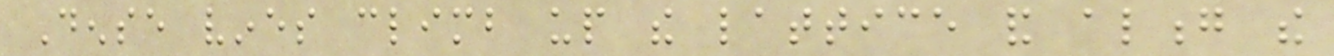Dense vines climb up the lattice and along the
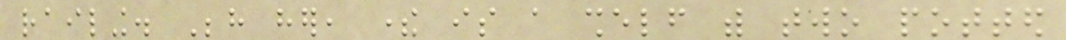railing. Behind her, there is a shelf with two potted
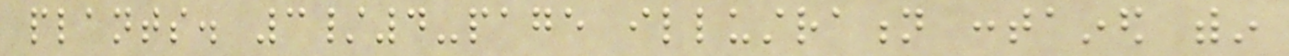plants. 3/4-page illustration contained within
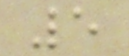5
